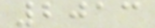2013
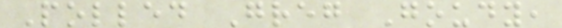Polled Greg Goudy,
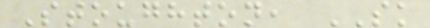Stoughton, SK
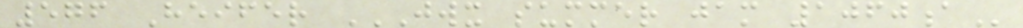576 Heifer JWX SUMMER JAM 1060A
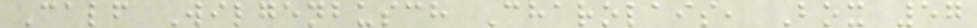Calf Wilgenbusch Charolais, Box 57
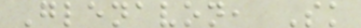Glenavon, Sk
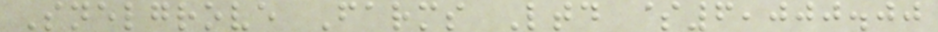Snelgrove Farms Ltd $6,000.00
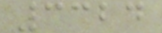3324
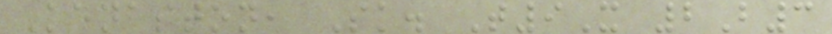Kenaston, Sk. T9X 2B3
